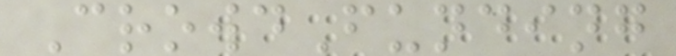CrowdFunding
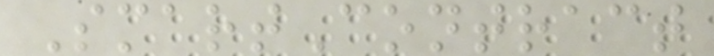SmartContract
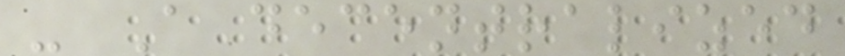- A decentralized
